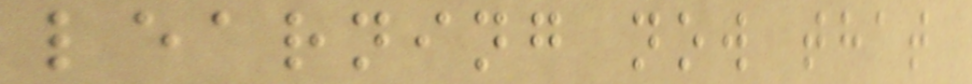learning now that
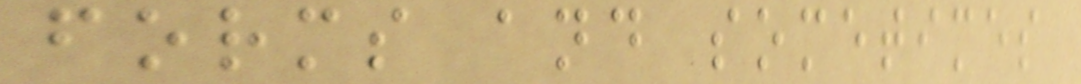forms and sometimes
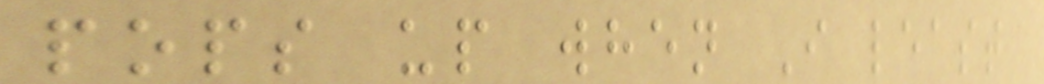pops up when I least
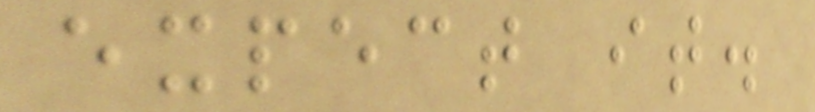expect it.
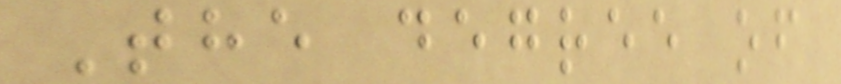The degree of
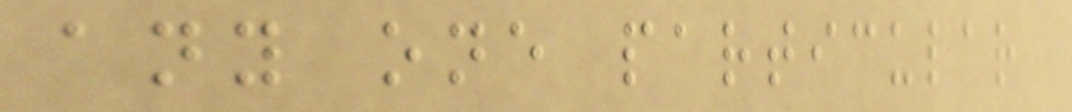any one particular
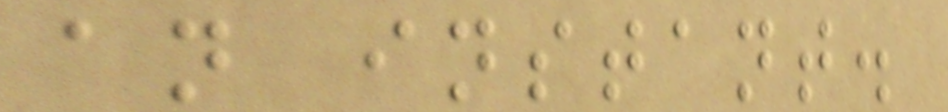an instant.
